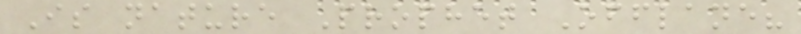Is nature Prophet Offlane?
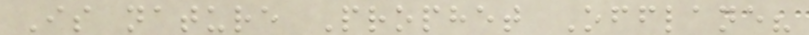Is nature Prophet Offlane?
